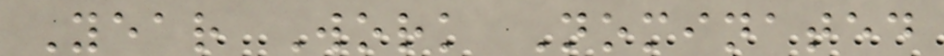Year Work Nominated
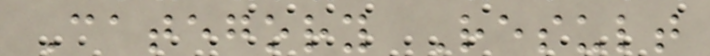Category Result
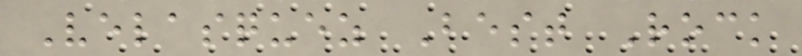Velasquez Best Rock
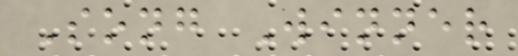Song Winner
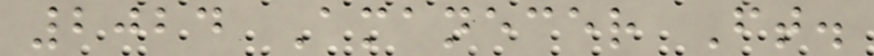2024 Amanecer Ft.
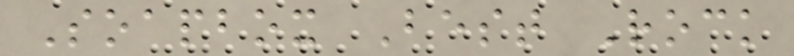Soapbox Best Rock
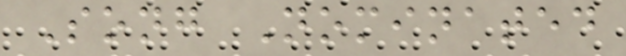Song Nominated
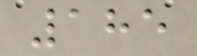185
